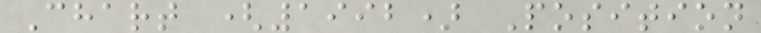Chart (1992) Position
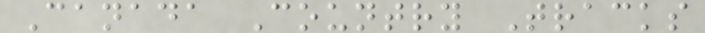Canada Country Tracks
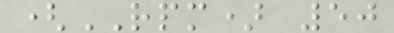(RPM) 50
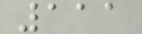111
